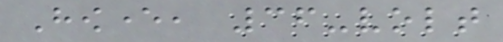However, 36-volt
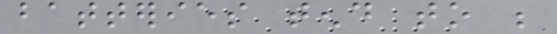batteries tend to be
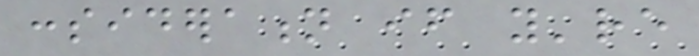consideration if you're
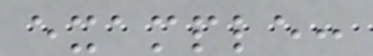example:
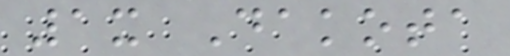1x Dakota
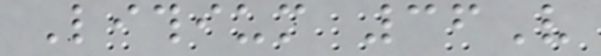Lithium 36V
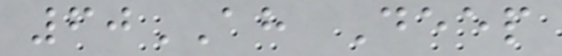60AH Deep
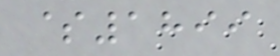$1899
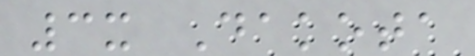3x Dakota
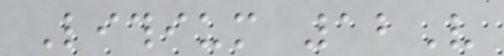Lithium 12V
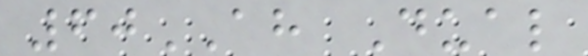60AH Dual
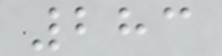283
